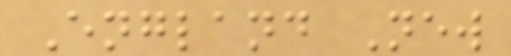England New
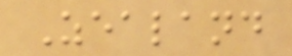Zealand
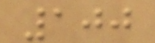100
